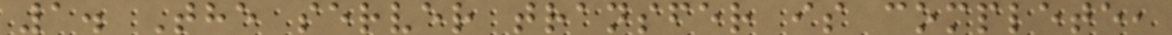1. The server transfer is complete,
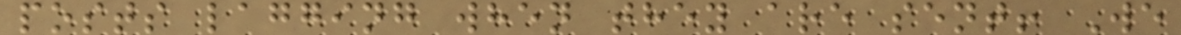posts lagging when they are sent! We
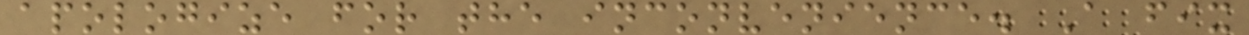apologize for the inconvenience. A fix
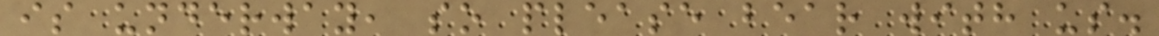is underway, so please bear with us.
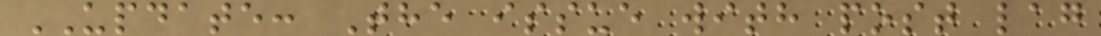UPDATE: The issue with post lag
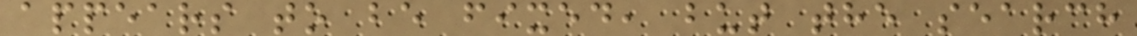appears to be fixed, but the search
